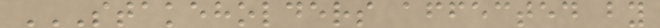STAKEHOLDERS AFFECTED BY
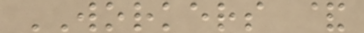WORKERS &
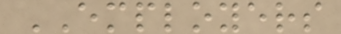EMPLOYERS
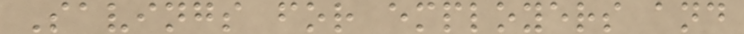Savings for employers and
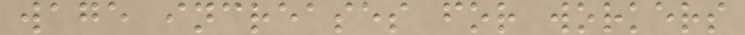wage increases for workers
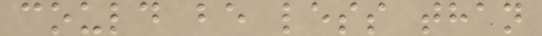could be less than
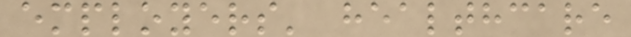employers' healthcare
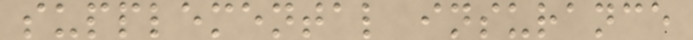supplemental insurance
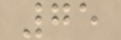75
